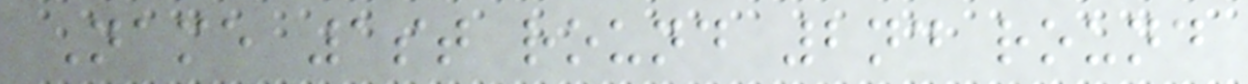Name 1st round 2nd round
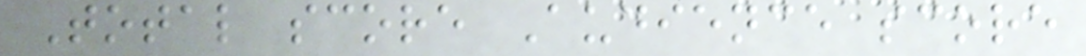Total score Audience score
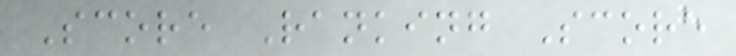Score Ranking Score
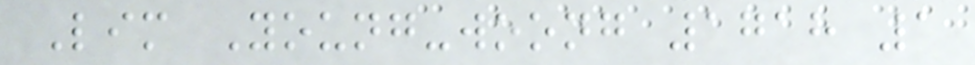Lim Young-woong 1718 1
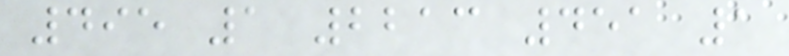495 1 2213 451 1
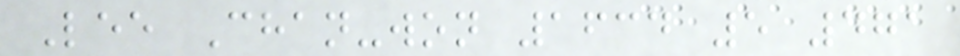Lee Chan-won 1634 5 471
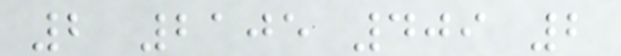2 2105 409 2
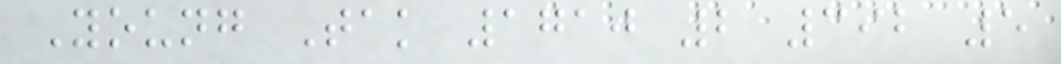Young Tak 1710 2 392 5
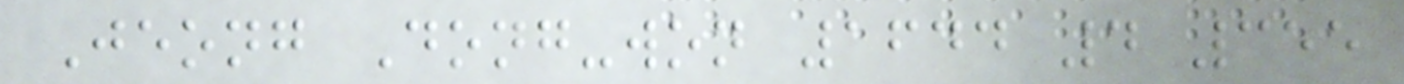Jeong Dong-won 1644 4 355
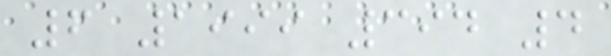6 1999 394 4
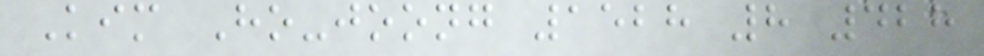Kim Ho-joong 1528 8 428
